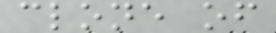clone of
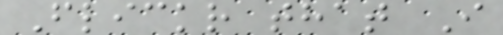Flickr that I
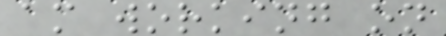am working on
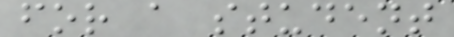for a student
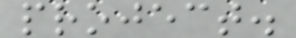project.
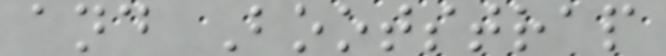and Bootstrap
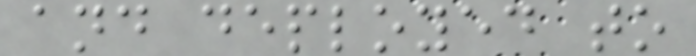and deployed to
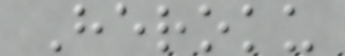Heroku
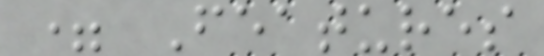= Features
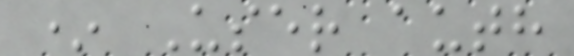* User auth
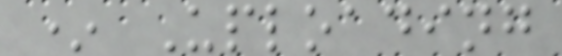* Uploading
